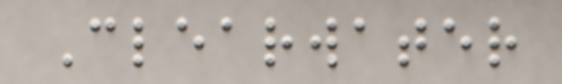Clearwater
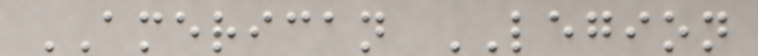AMERICAN LEGION
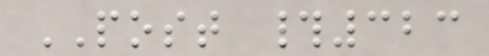POST #323
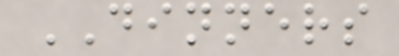DINNERS
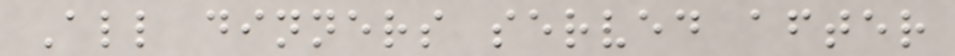All dinners served after
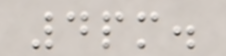4pm.
